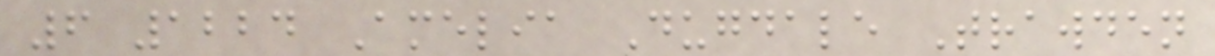6 1224 Amelia Dugdale Trawden
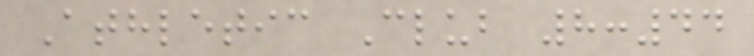Athletic Club 8:44
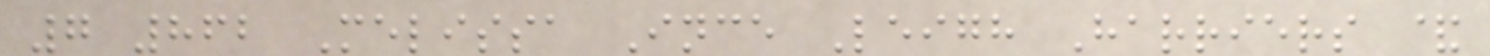7 862 Melissa Ince Leigh Harriers &
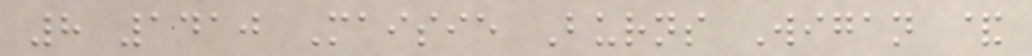8 1410 Maisie Burns Wigan &
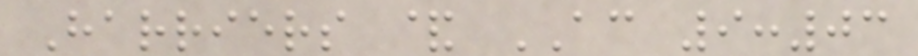Harriers & AC 9:03
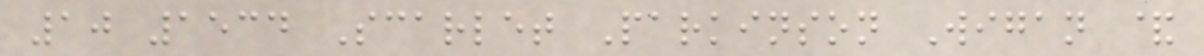10 1534 Scarlet Parkinson Wigan &
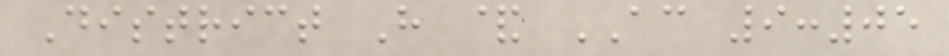District H & AC 9:05
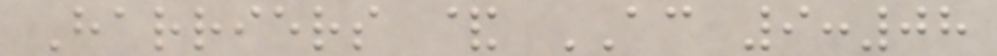Harriers & AC 9:08
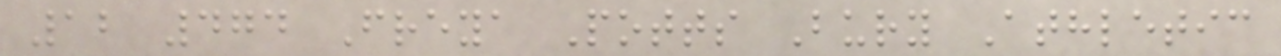12 474 Freya Potts Bury Athletic
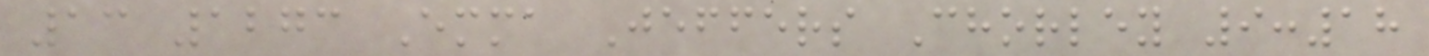13 1273 Emma Jeffers Chorley 9:18
